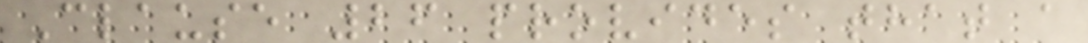Clause 26 provides that a
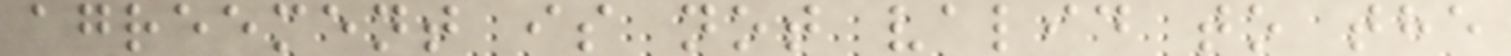agreement is not valid to the
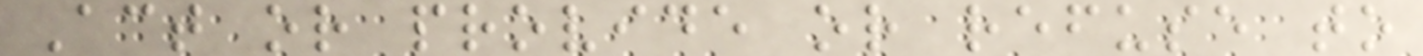Act or provide or refuse to
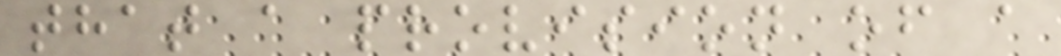that a provision of a
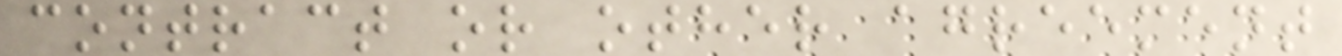contract or other agreement
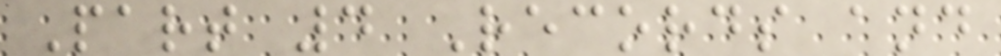Part 4 Records and
